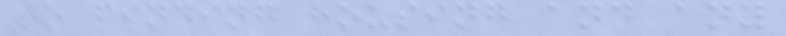to finding housing and any
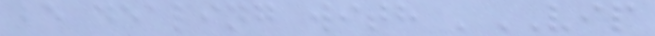be dealing with 'VIP
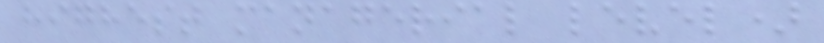highest managerial level)
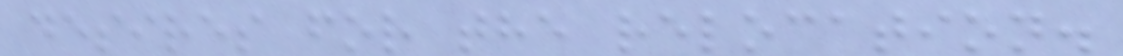desires for the relocation.
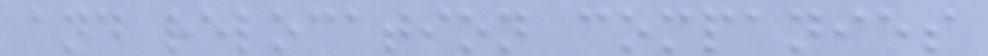and relocation companies
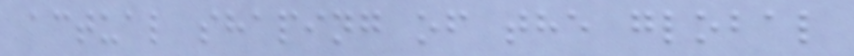actual shaping of the global
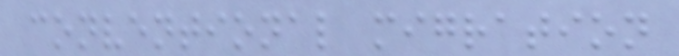conventional migration
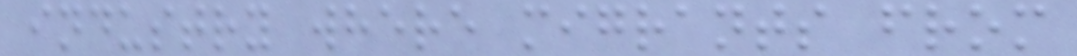industry where migrants from
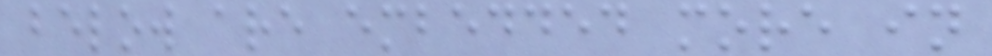below are embedded more in
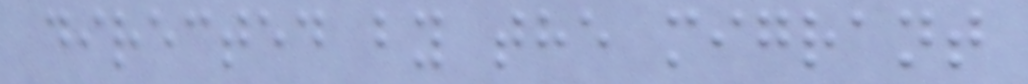directed by the migrant
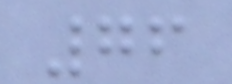76
